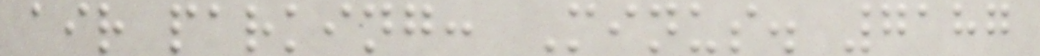air parking: Minus. 7187
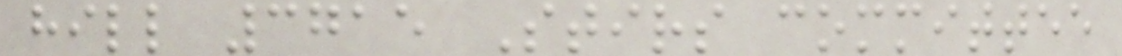hill 3715 Stirs committee
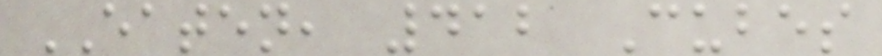EATEN, 412 Cubes
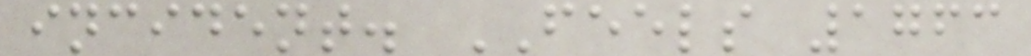incident. FEELS 1763
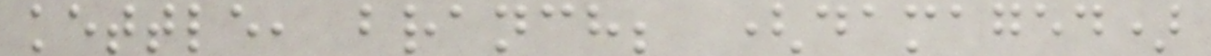kettle, branch; (damaged)
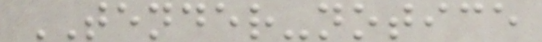TENDER-notice
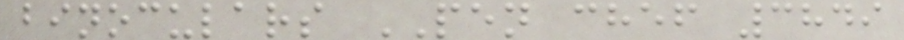binoculars PEN chef 3849
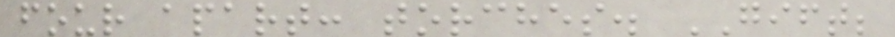four apart: torches. GIFT;
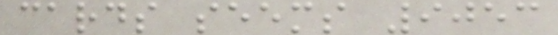cards seems 9053
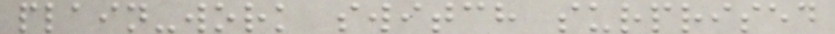plain-work switch surprised
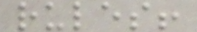rules!
